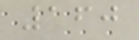160
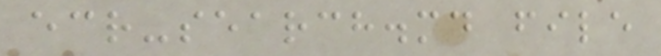ecr-search.md file
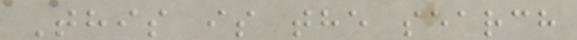This is the search
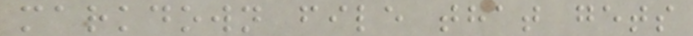markdown file that gets
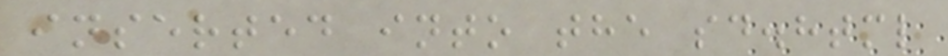inserted into the sd.html
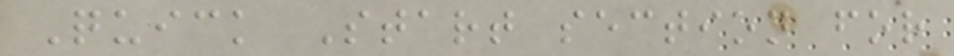Quick Start section for
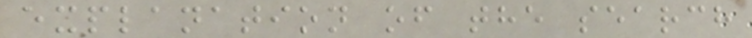explanation of the search
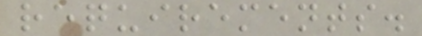requirements.
